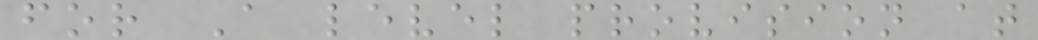for A level provision at
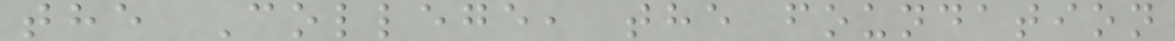the College, the foundation
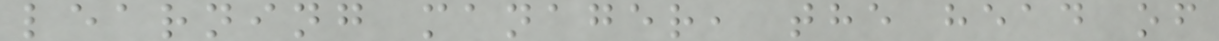learning manager, the head of
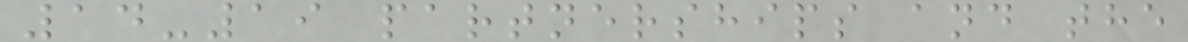14-19 partnerships and the
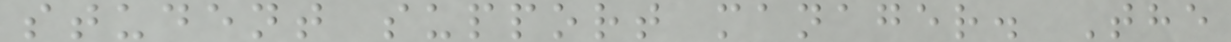student support manager. The
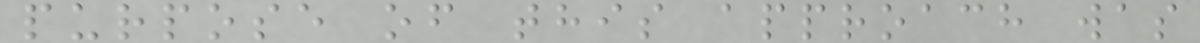purpose of this approach was
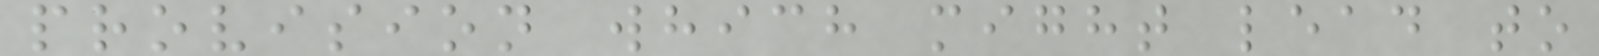provision which might lead to
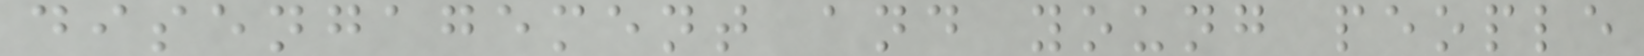disengagement and young people
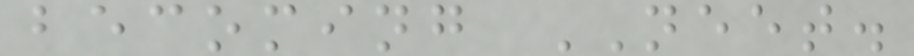becoming NEET.
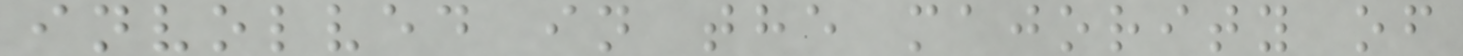involved in the majority of
